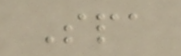Spa
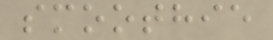smoothie
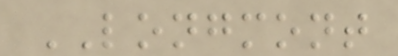LONGMONT
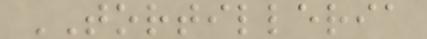TORTILLERIA
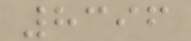8396
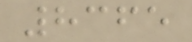8365
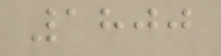1800
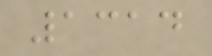1314
